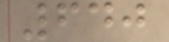640
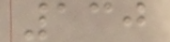130
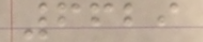6629
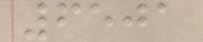6501
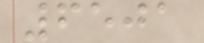6501
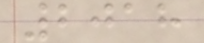2018
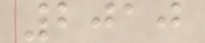2010
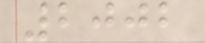2002
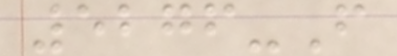5276-F
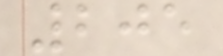205
